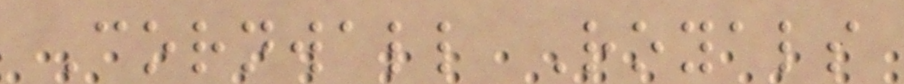Cornwall Royals
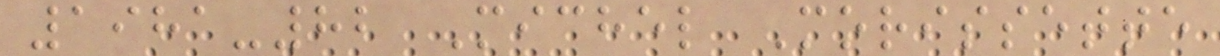1981-82 Michel Morissette
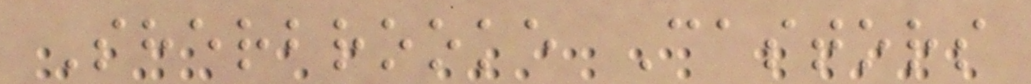Sherbrooke Castors
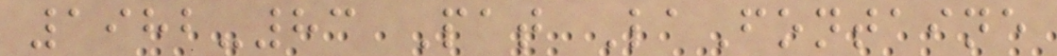1982-83 Pat LaFontaine
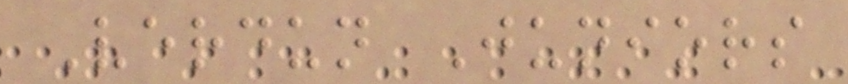Verdun Juniors
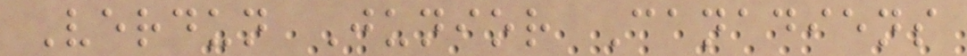Verdun Junior Canadiens
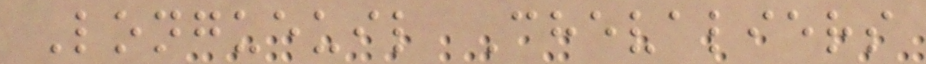Longueuil Chevaliers
